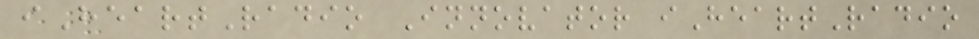iHeartRadio Innovator iHeartRadio
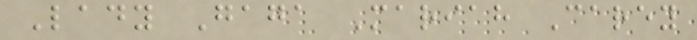Lady Gaga Mariah Carey
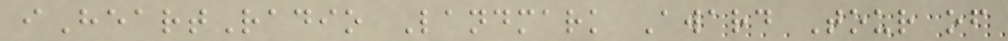iHeartRadio Landmark Award Tour of
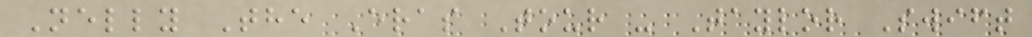Nelly The Eras Tour - Taylor Swift
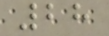28
